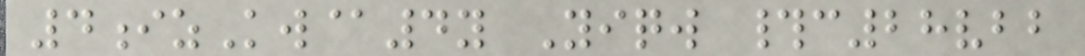4izKw@4y Yiqw #c28vbb
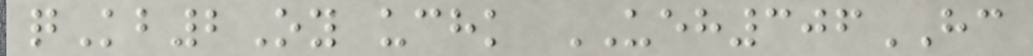qKb2Oy uchk UEH306HC
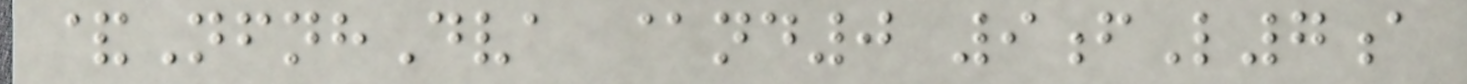&NfnhDva @nd0 9fL7a
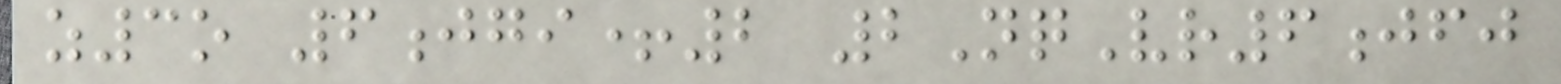z3o 6jgi+2 2NqVr6jfj
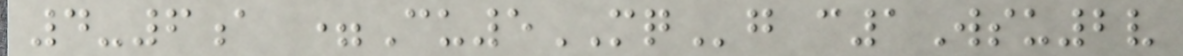4-6a =Cu5MQg c1Wsu2v
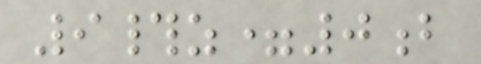9#z=0b
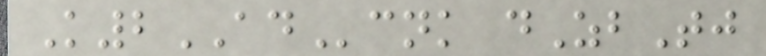K2ADcnk dZbTj
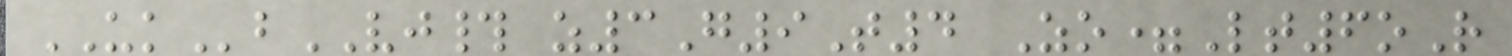UKbVJ# z3G9T4 Zo=Lt6oR
